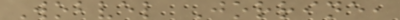Wobvel Jorrine,
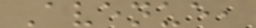Avenue,
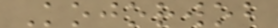Kojorwob
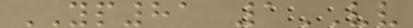YP81 1VV
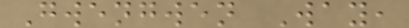Gwengwen Way,
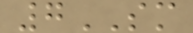7SM
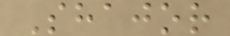Shajor
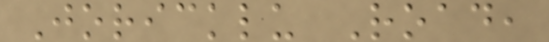Joricklu Road,
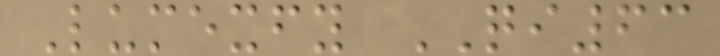Lumexfy QI63
